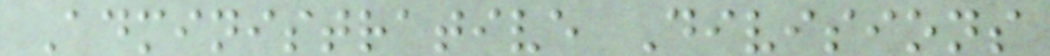Administrative Divisions
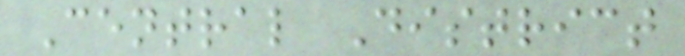Central District
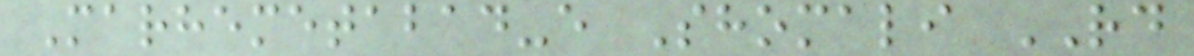Marhemetabad-e Shomali RD
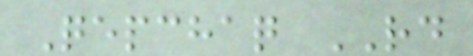Qepchaq RD
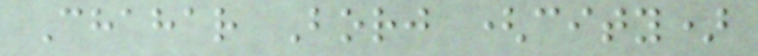Chahar Borj (city)
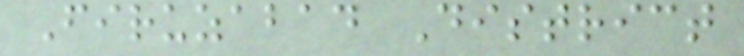Firuzabad District
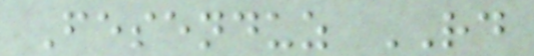Fesenduz RD
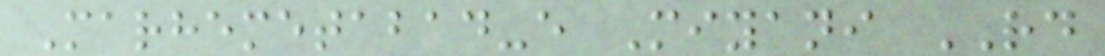Marhemetabad-e Miyani RD
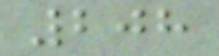208
